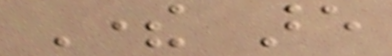There are
